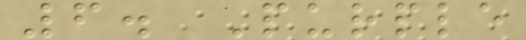6. Purple
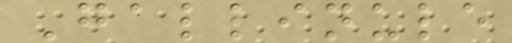Gallinule
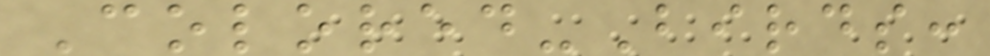Colored-Birds:
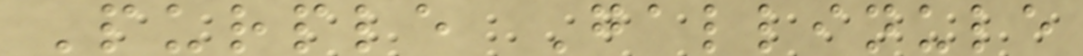Purple Gallinule
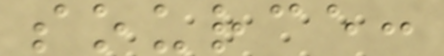source:
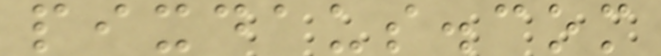pixdaus.com
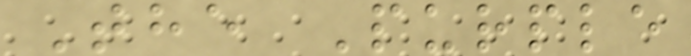The Purple
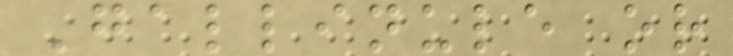Gallinule or
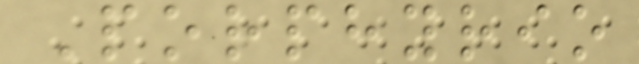Porphyrio
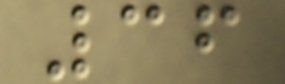36
